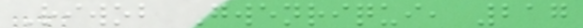Riwob Gwenriqui, 217
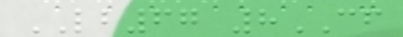LB67 8CF
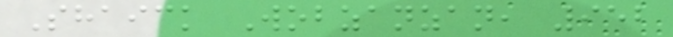Shaick Wobzanzan, 952
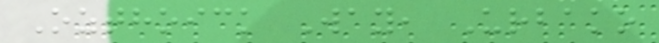Ozthoick Way, Urbako
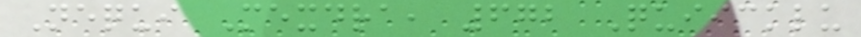Nequi Mexdra, 672 Quiicklu
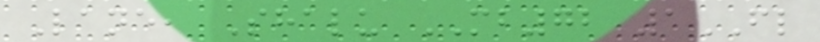Lane, Shalu MB72 1FL
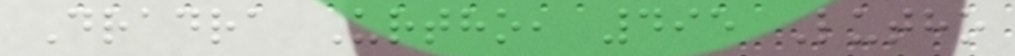Dradra Urtho, 495 Lutho
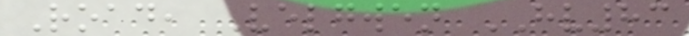Road, Velgwen HV83
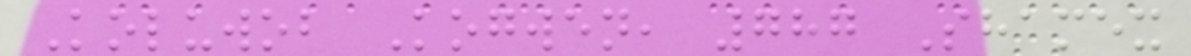Koluwob Kogwen, 787 Shamex
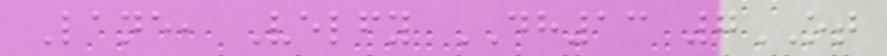Lane, Velfy DH13 7OT
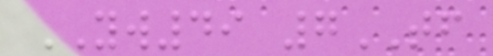YW49 7TF
